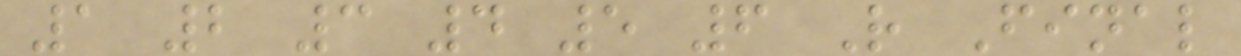1 2 3 4 5 6 R Final
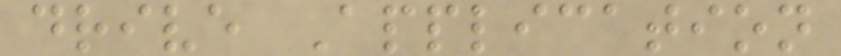drive Application
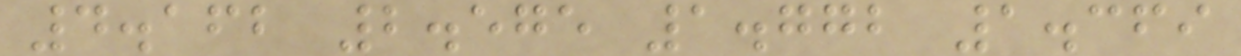4.162 2.575 1.772 1.369
